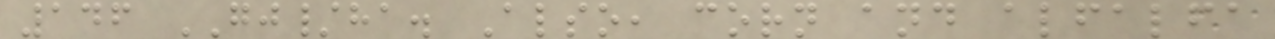146 GJ/ha. Also, corn and alfalfa
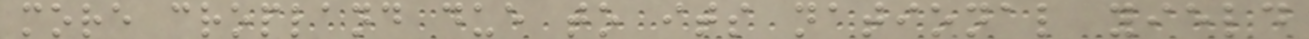more cropland due to its national yield
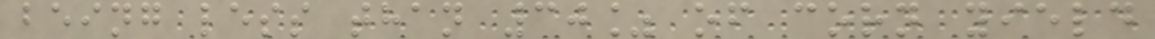being less than 30% of corn yield
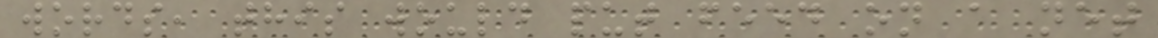words, this would put feed on a net
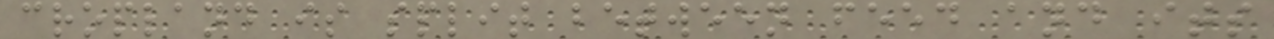cropland is split between feed and its
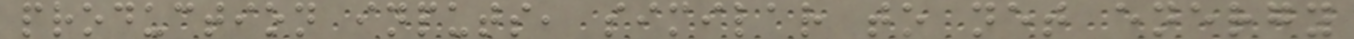production inputs, similar to net energy
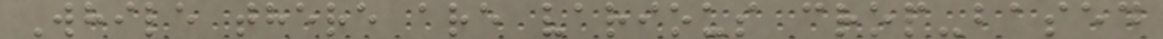While there are various crop-based
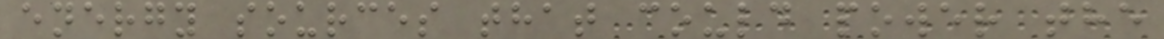energy sources that could power the
